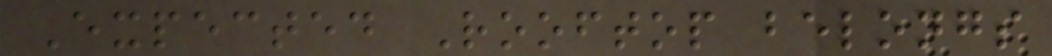Expected Rooftop belongs
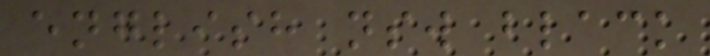english nsw black
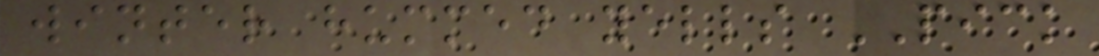winter hummed yells PICK
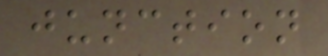junction
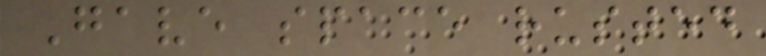Gave space rusted
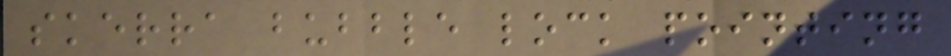skerra bubble lock pointing
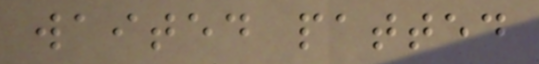waited patted
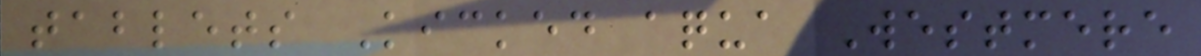tablets Kicked aqua Westmere
